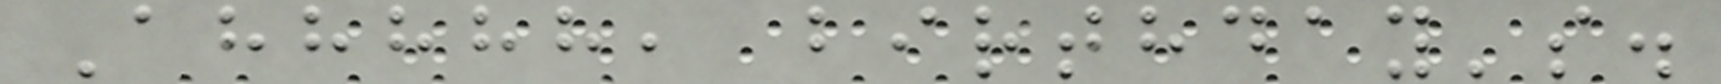Ahhhhh, birthday's.
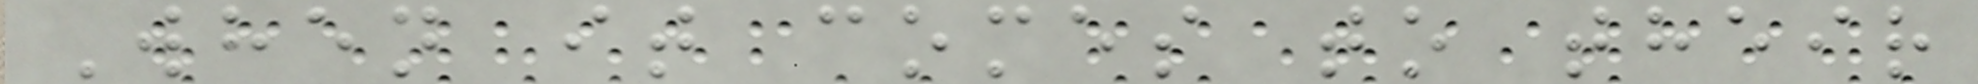When it comes to their
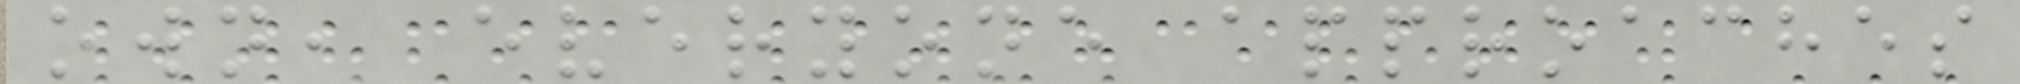own, everyone approaches
